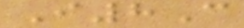I8C
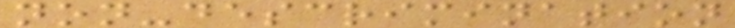non-descrimination
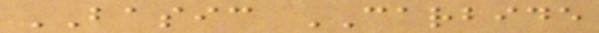BASIC CARBIDE
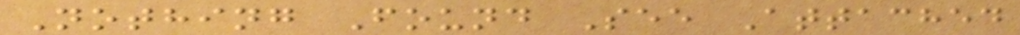Nothing Found See Attached
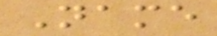Name
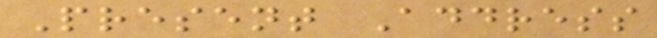Present Address
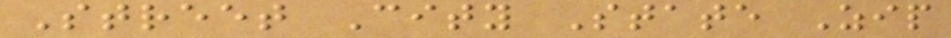Street City State Zip
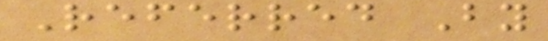Referred By
